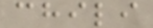chili
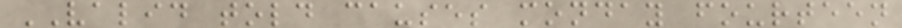VALID told causes monday fourteen
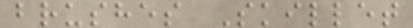brushes Skillet
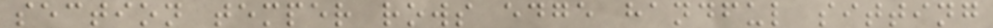section temper rows edge handful sitting
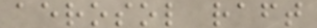aerosol raft
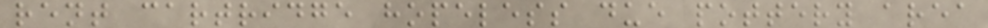rent cartridge hopeless due pottery area
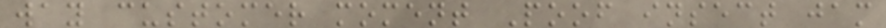way customer moment Poof insect jam
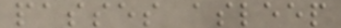passes asleep
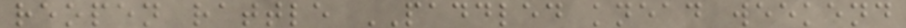reopen rattle PADDLED knead weekend
